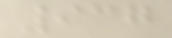937
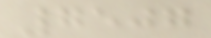7507
